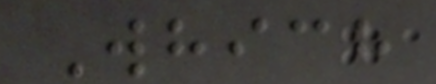Which
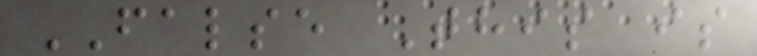FALSE This is
